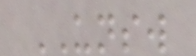UNSW
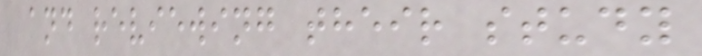and reviewing their study
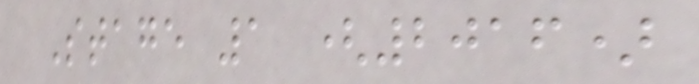Stage 1 (2016)
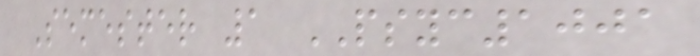Semester 1 PSYC1001
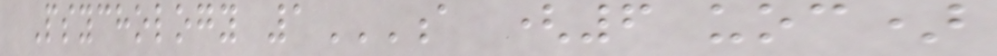Psychology 1A (6 UOC)
